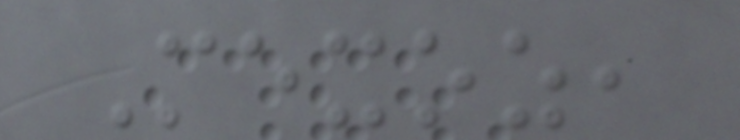Mexoz,
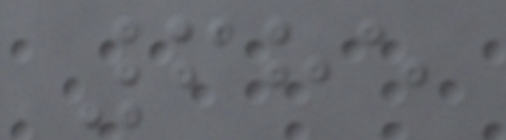685
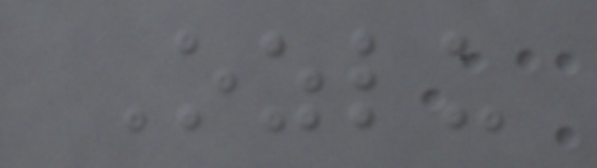Ozlu
